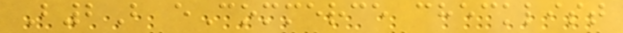B2B eCommerce checklist
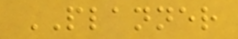PLANNER
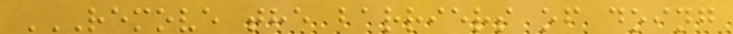REMOVE THE BARRIERS OF DOING
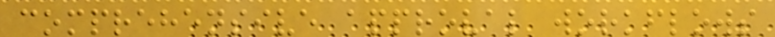comprehensive approval workflows
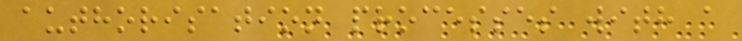authorisation processes with a
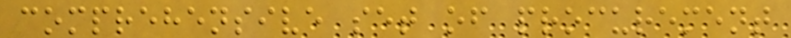comprehensive set of procurement
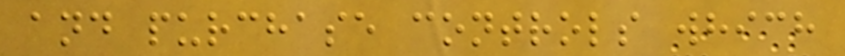and purchase controls which
